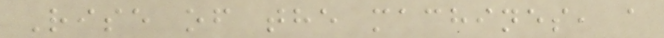Rise of the machines, a
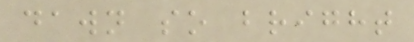dawn so bright
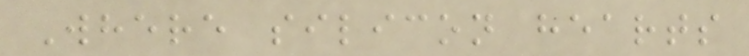Where silicon hearts
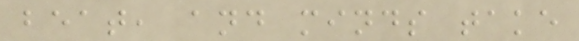beat, and minds take
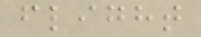flight
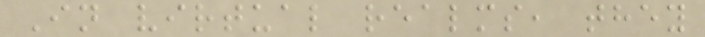In virtual realms, they
